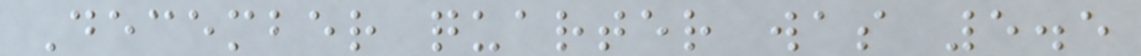December quarter was 5.5
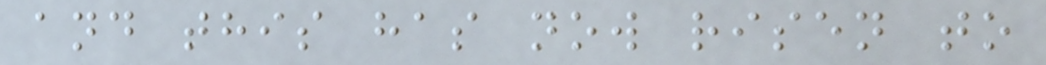and this has now risen to
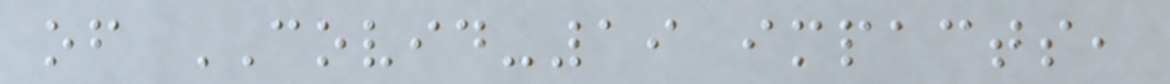of COVID-19 impacts,
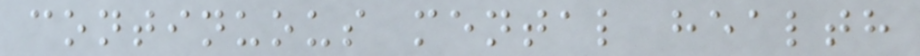continuous mental health
